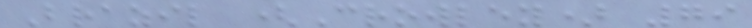Brazil (Crowley) 79
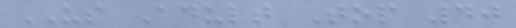US Adult Top 40
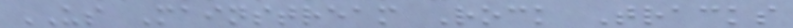US Mainstream Rock Tracks
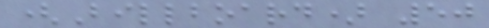(Billboard) 50
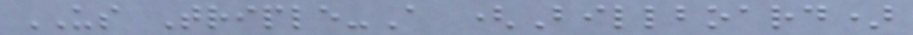US Triple-A (Billboard)
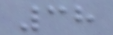38
